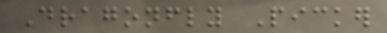Dragonfly Picker
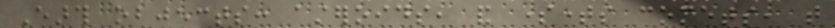Earth objects: asteroids, and sometimes comets, that
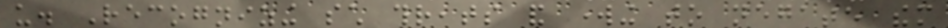us. Recognizing such threats and working to negate them
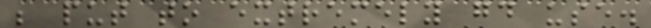be put to extremely good use.
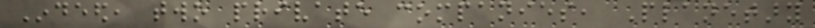Indeed, two private companies, Planetary
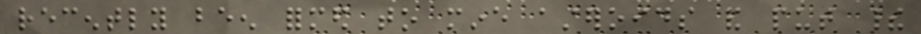recently been formed to mine asteroids and put their
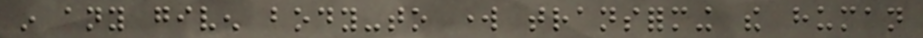in any given body-to work transforming the human
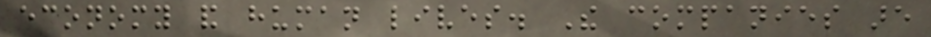economy and human lives. The companies are
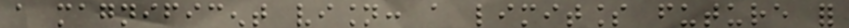a magnificent vision: a limitless future for
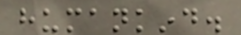humankind.
